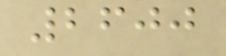2600
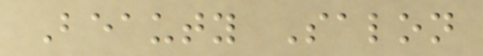Beauty Salon
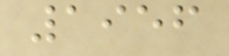1956
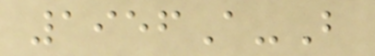1956A-B
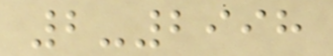2-2998
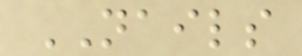NAILS
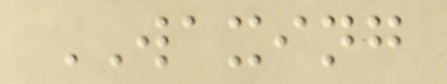WAXING
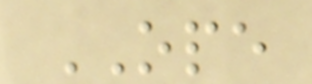OPE
